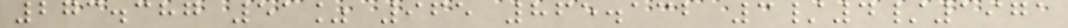273.387 51% 965 865.132 3/4/1971
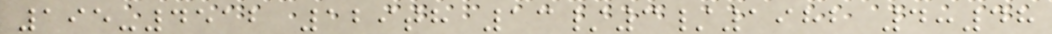195-4512 129th 13/3/1982 4:48
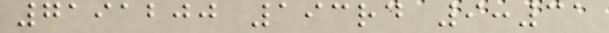7191200 193rd 9:31
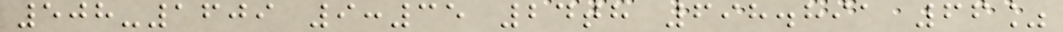508-1609 9:35 24th 698.891 66%
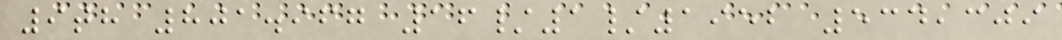9th 801.967 16/1/1952 534,309
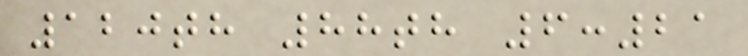120th 88th 6:21
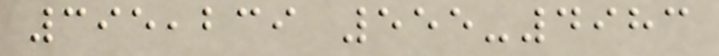395,239 555-4983
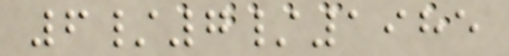6/7/1985
